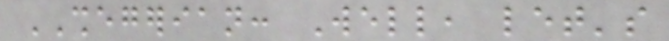SHEGERIAN: Well, let's
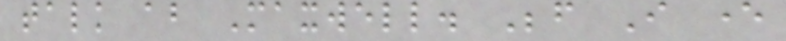talk about Maxwell. Before I ever
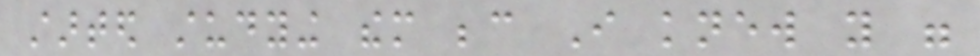started studying them because I knew you were
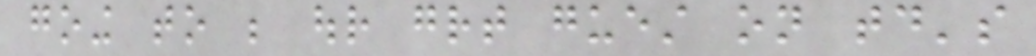going to be our great guest on today's
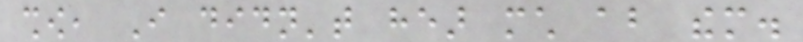show, I didn't hear much about them.
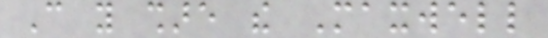Can you share the Maxwell
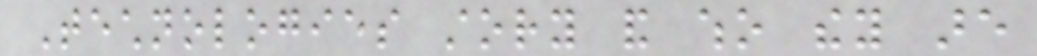Technologies story and who they are
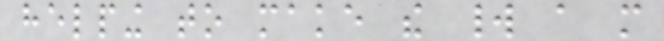helping to make the world a more
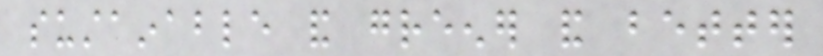sustainable and greener and better
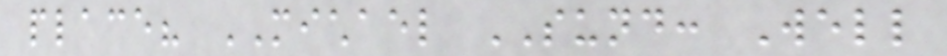place? MICHAEL SUND: Well
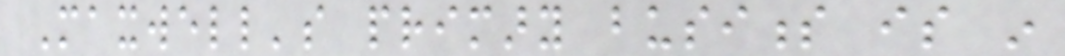Maxwell's primary business is in
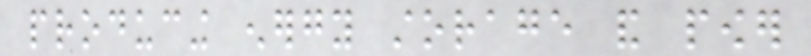producing energy storage and power
